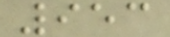953
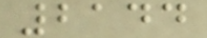2144
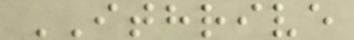ITHRIVE
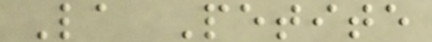La Petite
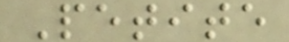Petite
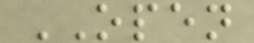OPEN
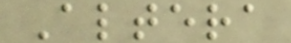Altera
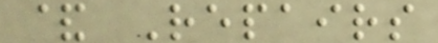& Repairs
